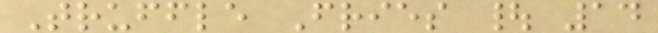Truffle Fries | 14
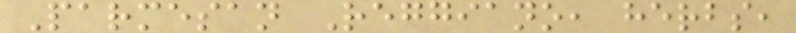Parmesan Reggiano, herbs,
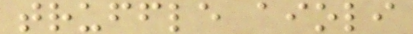truffle aioli
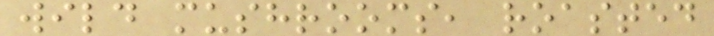wild mushrooms, roasted
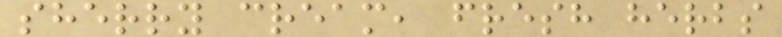sherry cream, fresh herbs
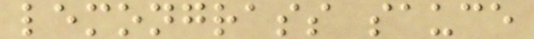lemongrass sauce
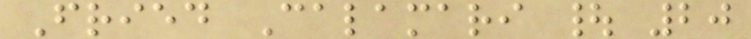Fried Calamari | 20
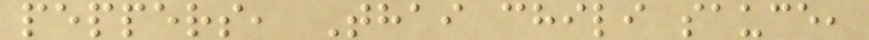peppers, Thai chili sauce,
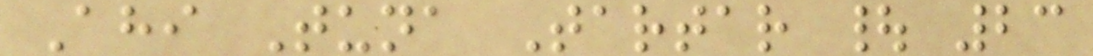Ahi Tuna Tartar | 23
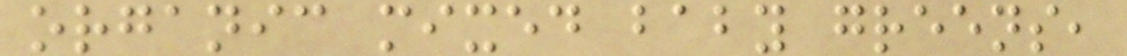organic mixed baby greens,
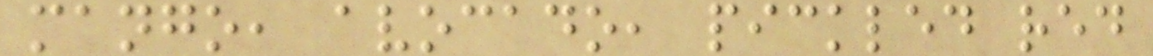mango, avocado, pickled red
